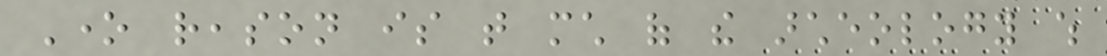One reason is that much of the archeology which
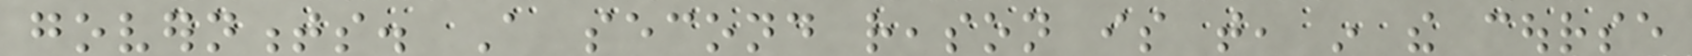governments. A second reason is that, in the course
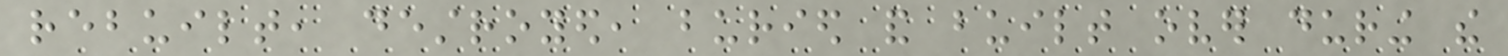rebuilt, destroyed, buried and built over during the
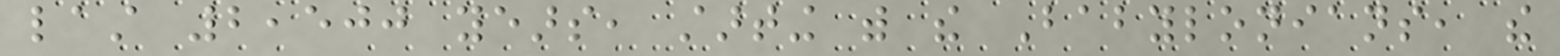last 2,500 years, starting with the Babylonians, the
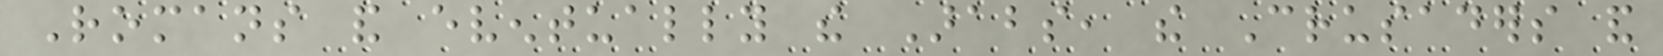Romans and eventually the Arabs, the Crusaders and
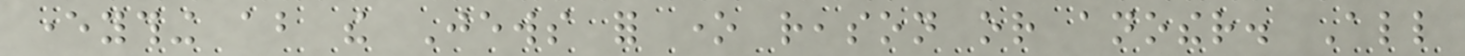everything about the Jews for one reason or another. All
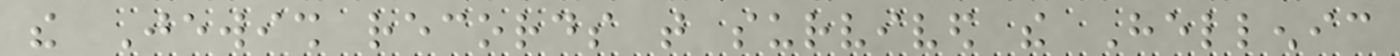the Jewish records that survived the Hellenic
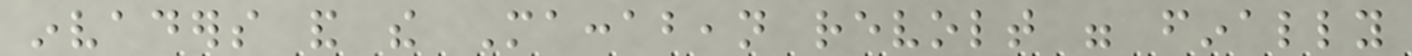invaders and the Maccabean revolt were finally
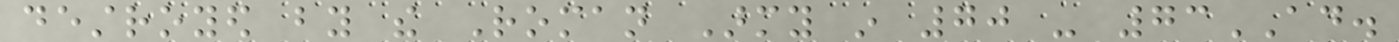destroyed by the Roman Army in 70 - 73AD.
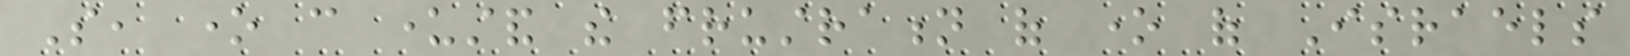So, one can understand the frustration of one of Israels
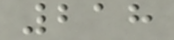218
